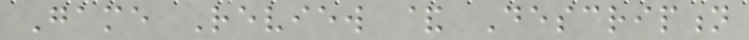Game Review & Description
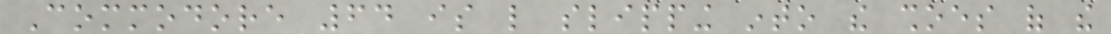Commodore 64 is like slipping into the shoes of the
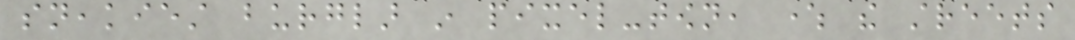sneakiest burglar in pixel-town, where the streets
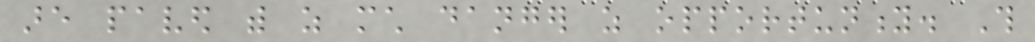are paved with as much danger as opportunity. This
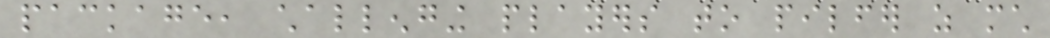package, challenging players to pilfer as much
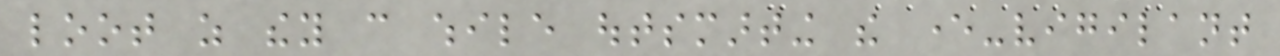loot as they can while outsmarting the ever-vigilant
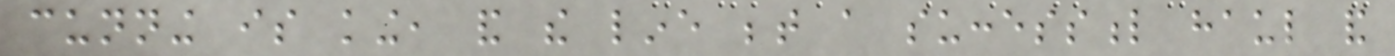cunning is king, and the line between a successful haul and
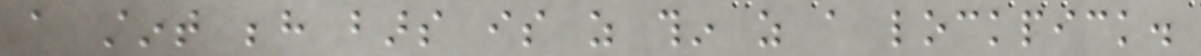a stint behind bars is as thin as a lockpick.
